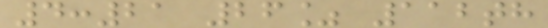4:21 26% 112th
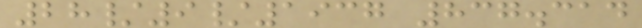28/9/1937 837.314
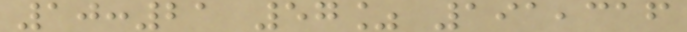10:21 57% 191,316
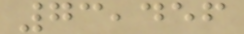73,456
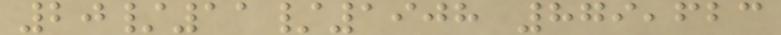20/11/1908 879,623
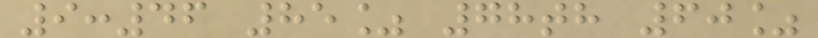9:46 85% 78th 60%
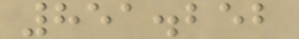851.252
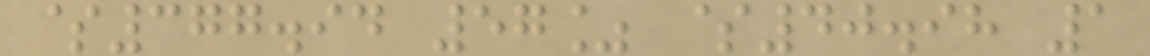$377.94 57% $40.98 1
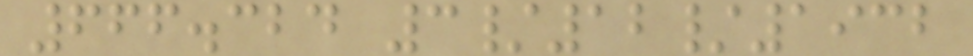666.324 3/12/1932
